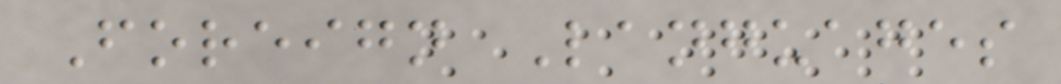Foreign Languages
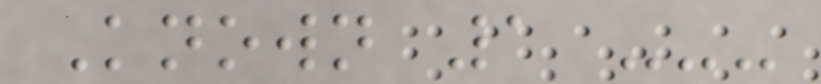Known 1 ---
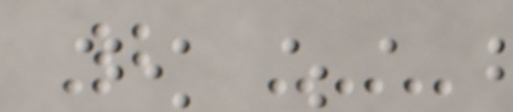2 ---
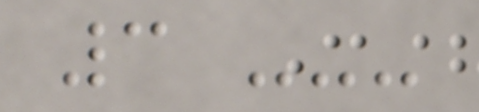3 ---
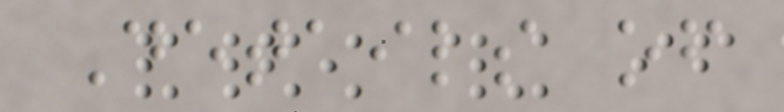Details of
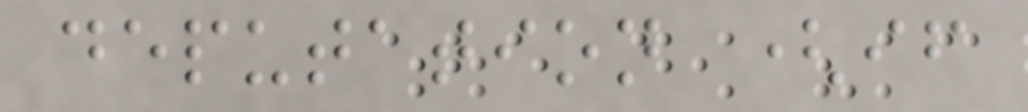deputation (if
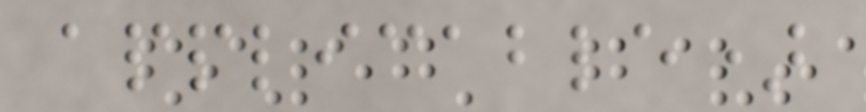applicable)
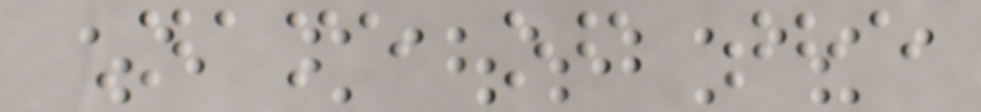Name of the
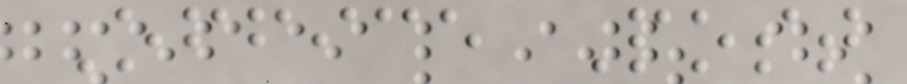Office Post
